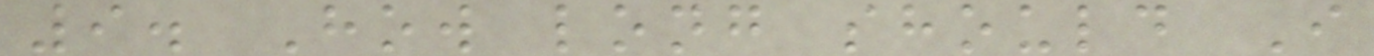9. How long should I
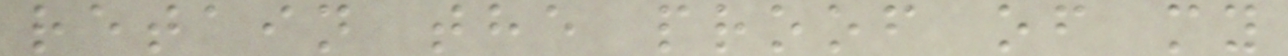retain the proof of my
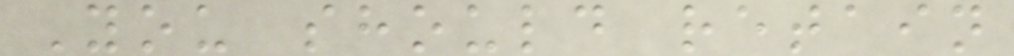You should retain
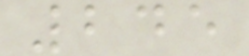245
